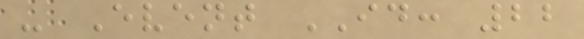- Event ID: 22
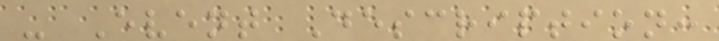- Event Description:
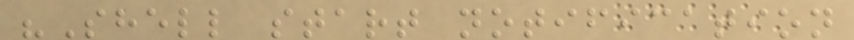"Shell start notification
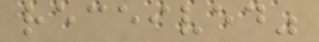received"
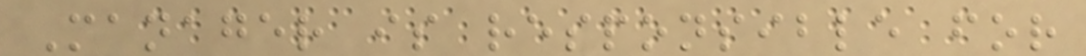Manager is responsible for
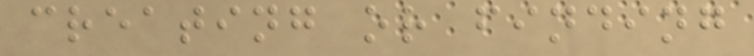creating or finding
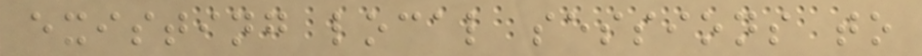existing local sessions to
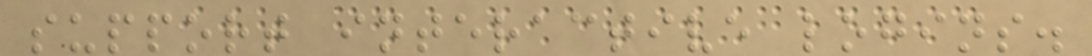support interactive logins.
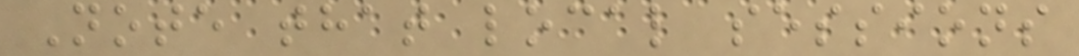Note that local sessions
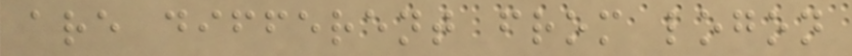are different from logon
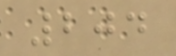204
